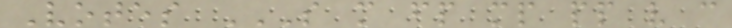Votes S M FP MP PP V C
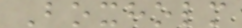Boxholm
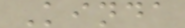Kinda
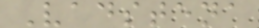Vadstena
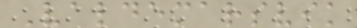Valdemarsvik
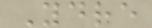Ydre
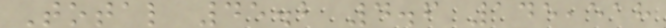Total 45.2 4.6 145,518
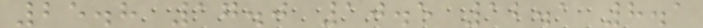25.8 17.0 10.5 12.1 8.1
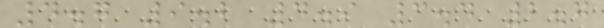4.7 9.2 4.9 3.4 2.7
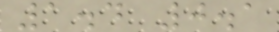1.4 0.1
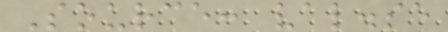Source: val.se
